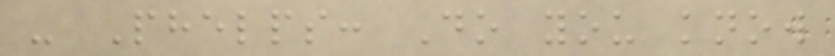- Phelps: Do you know
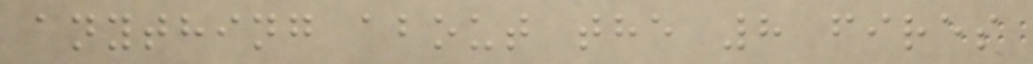anything about the 8 fires
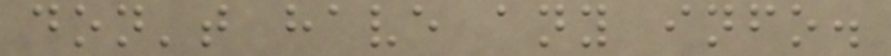don't have any info.
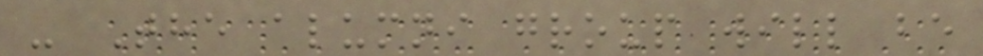- The alumni group will be
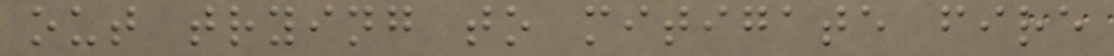out trying to mitigate fire
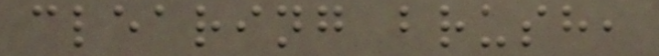clearing brush,
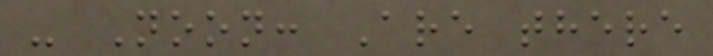- Noon: Are there
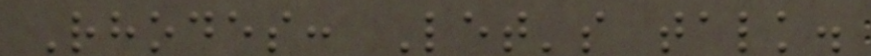Rhodes: Let's talk.
